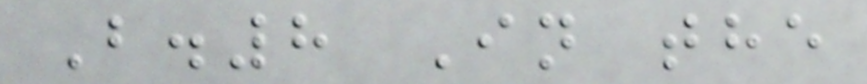B.8 In the
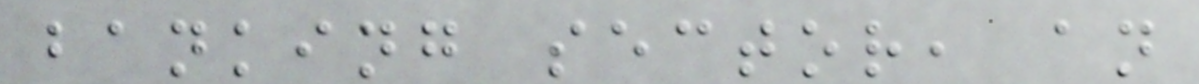banking sector, an
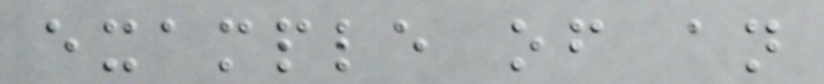example of an
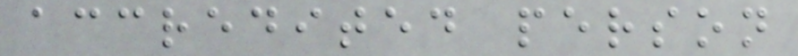accredited person
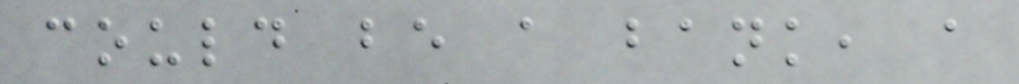could be a bank, a
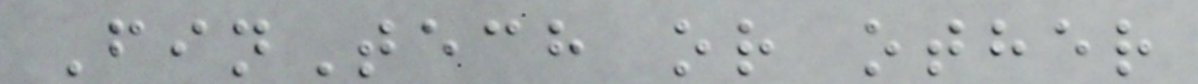FinTech or other
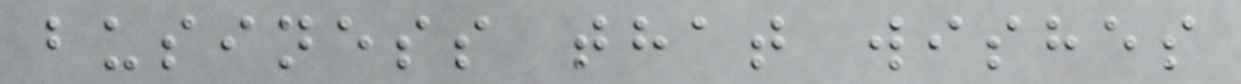business that wishes
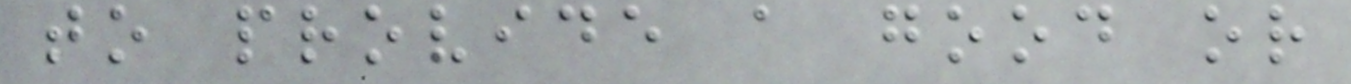to provide a good or
